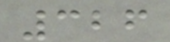326
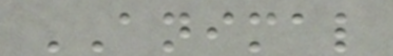ANIMAL
